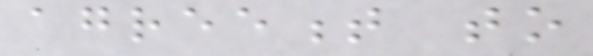agreement to
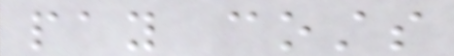pay costs
